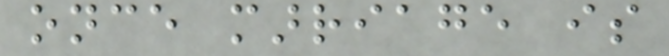once marriage is
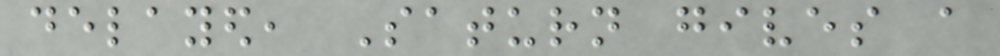delayed, Saturn gives a
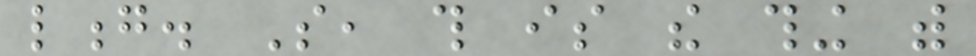long. So, this is the thing with
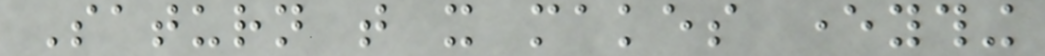Saturn that it makes everything
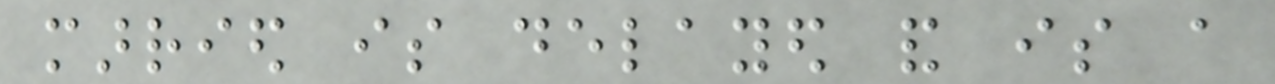married is delayed and is a
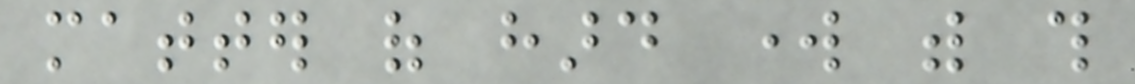matter of hard work with this
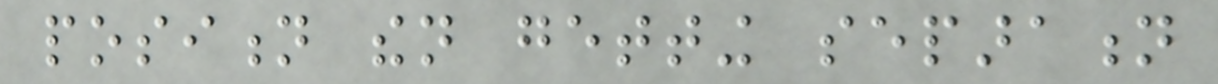position then getting separation
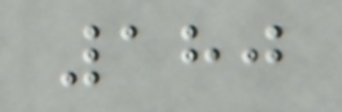180
